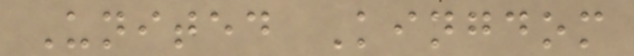United Kingdom
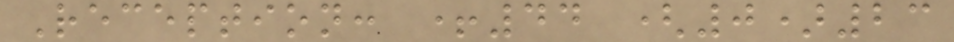Reception: +44 (0)23
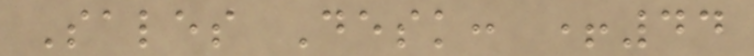Sales Desk: +44
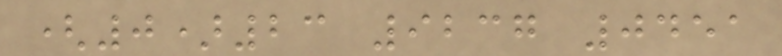(0)23 9237 0451
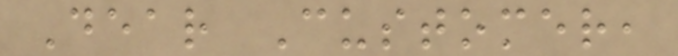Dear Customer,
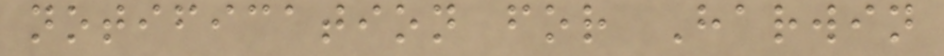notification for Harwin
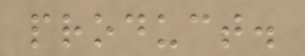product.
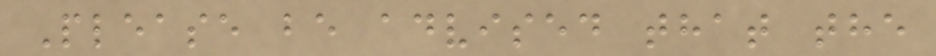Please be advised that the
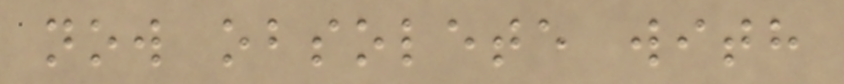now obsolete with
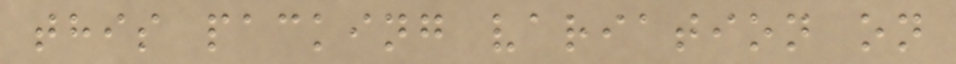this packing variation on
